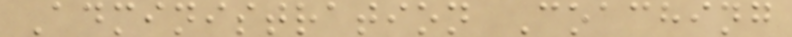Administration Coaching
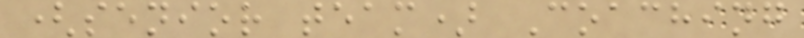(senior team) Coaching
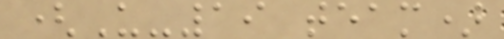(U-19 team)
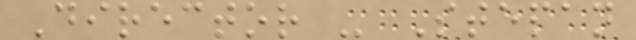Director - Stepan
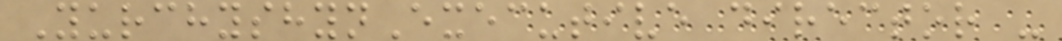YurchyshynExecutive director -
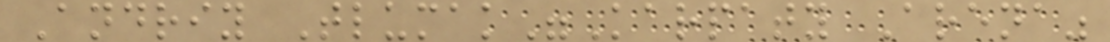Andriy Tlumak"Karpaty Arena"
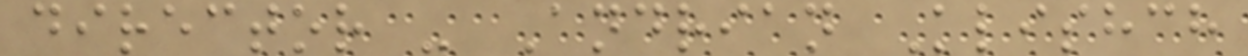director - Andrian Klishch
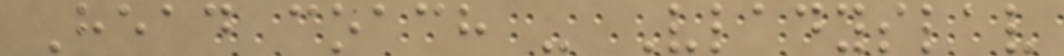Head coach - Vladyslav
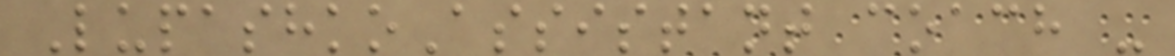LupashkoAssistant coach -
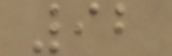92
